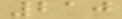210
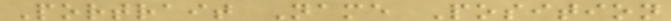Portrait Name Position
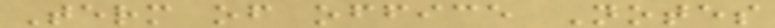Term of office Notes
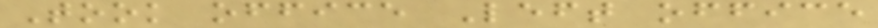Took office Left office
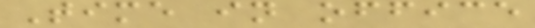Time in office
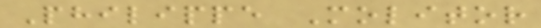Philippe Molitor
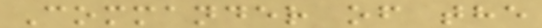Commander of the
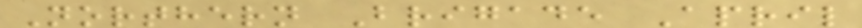Northern Brigade April
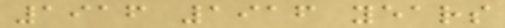1916 1916 years
